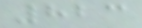823
